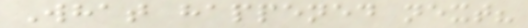What happened next?
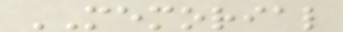MEMORIAL
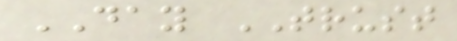DAY TRUST
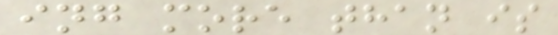ing more than is
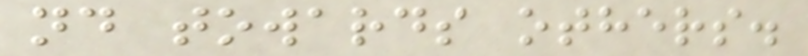nd towards others.
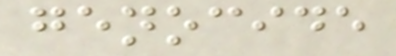genocide
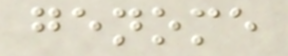genome
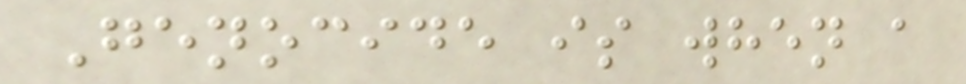Genocide is when a
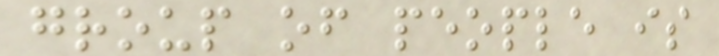group of people is
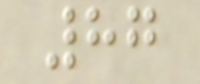87
